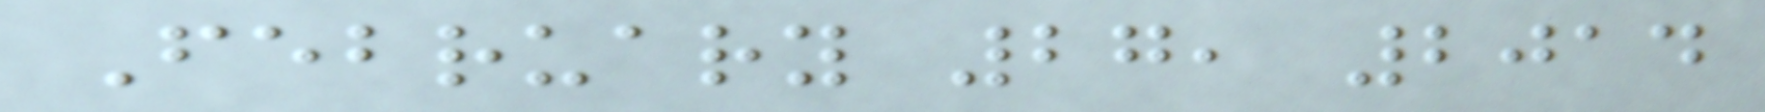February 27, 2014
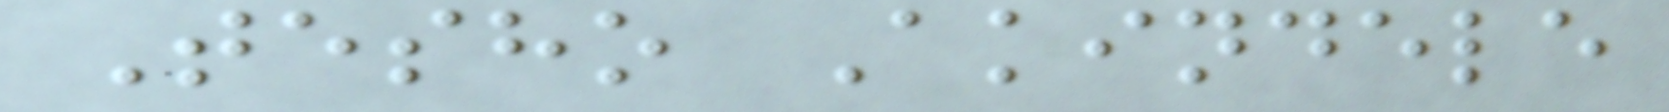Tesho Akindele
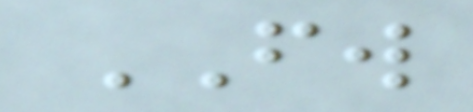FW
